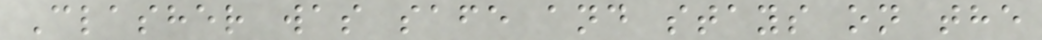Clasher was safe and stays on the
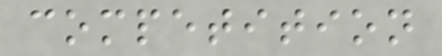competition
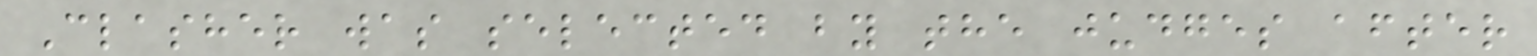Clasher was selected by the judges after
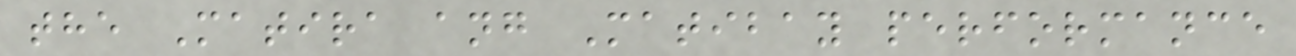the Matira ang Matibay performance
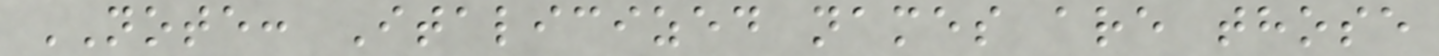NOTE: Italicized names are those
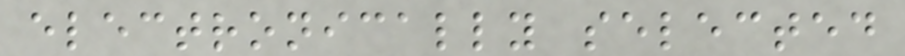electronically selected
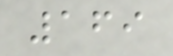169
